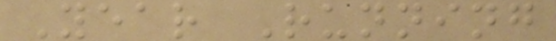Year Running
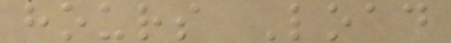hours Load
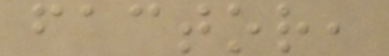factor,
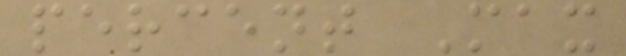percent Max
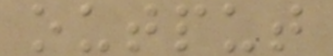output
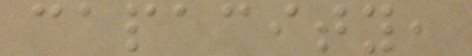capacity,
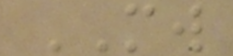MW
